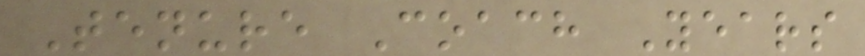Tenure Coach Years
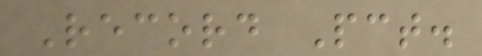Record Pct.
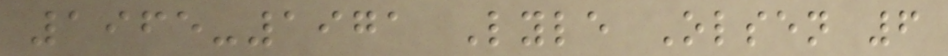1965-1971 Lyle Olsen 6
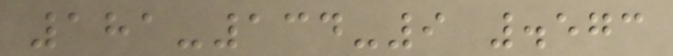181-134-9 .573
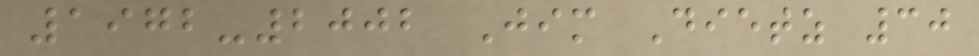1972-2002 Jim Dietz 30
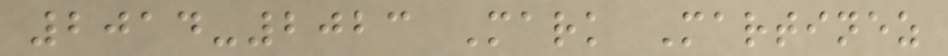2014-2023 Mark Martinez
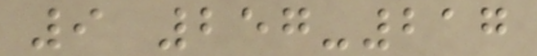9 257-217
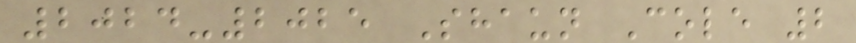2024-2025 Shaun Cole 2
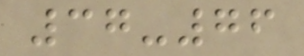37-76
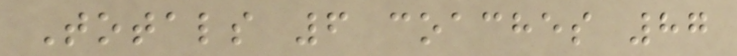Totals 6 coaches 87
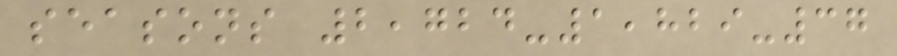seasons 2,724-1,829-37
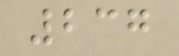237
